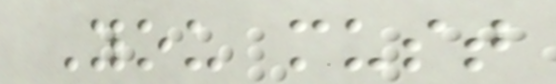You must
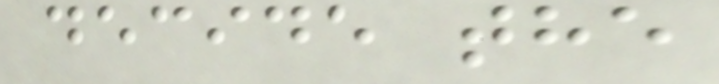decide the
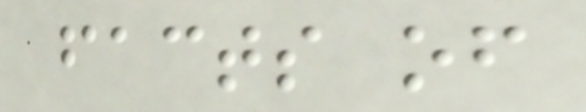facts of
